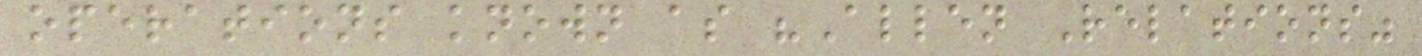operations known as "Allen Relations"
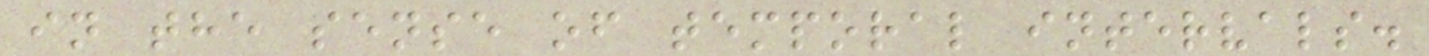in the sense of temporal intervals.
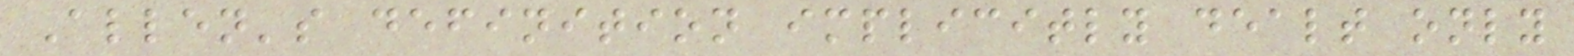Allen's definition implicitly dealt only
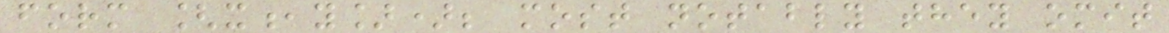form [x,y]); most notably they omit
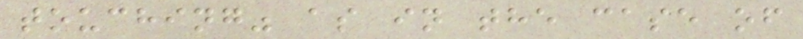touching" as in the case of
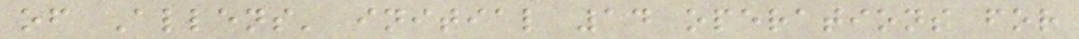of Allens' initial 14 operations for
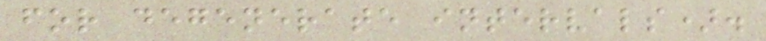for degenerate intervals).
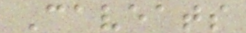Caveats
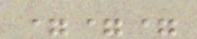===
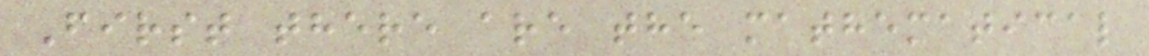First there are the mathematical
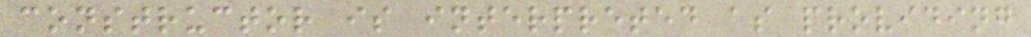constructor is interpreted as providing
